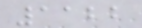1122
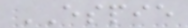ESPIE
